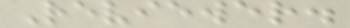Reviewer.
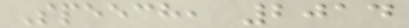Speech, 2014
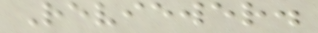Reviewer.
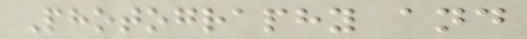Photography and
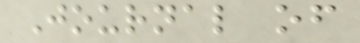Journal of
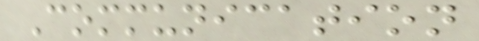Communication
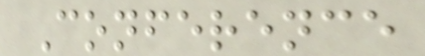Conference
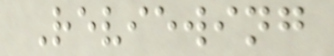Reviewing
